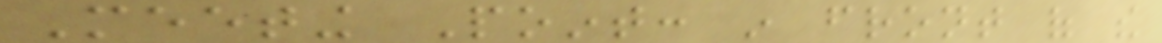Meeting Point: in front of the
